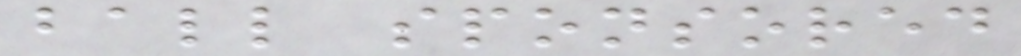ball sponsored
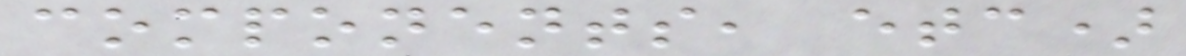components, etc)
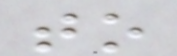to
